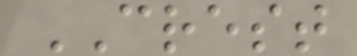CREST
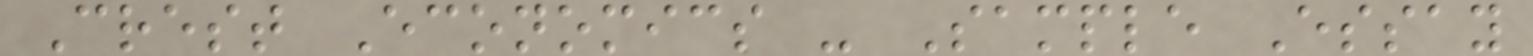Crest Economics - Sample Essay
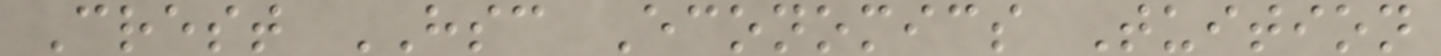Crest HSC Economics Tuition
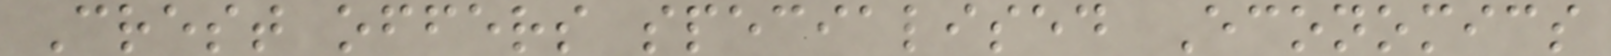Crest offers specialised Economics
